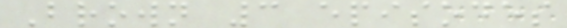Brown 3 episodes
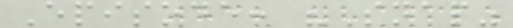Episode: "Snap"
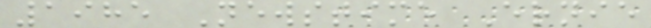1985 Newstime Ernie
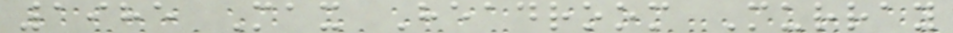1985 Max Headroom Murray
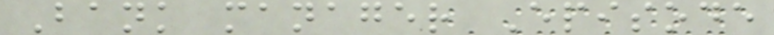Bank manager Episode
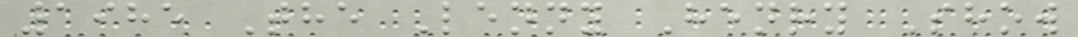1985 The Lenny Henry Show
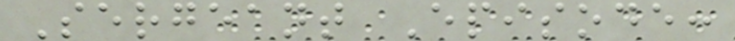Sergeant Episode:
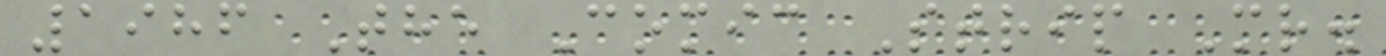1986 The Comic Strip Mr.
